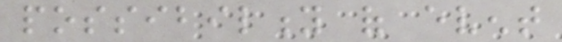possibility of event
